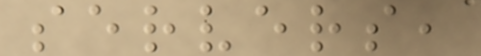servers,
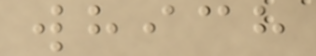which
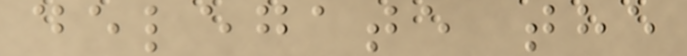delegate the
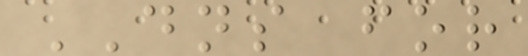DNS for
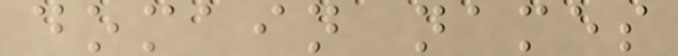domain names
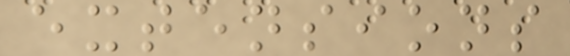extensions
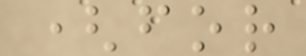(for
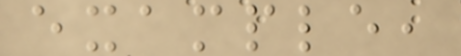example,
